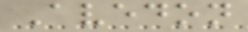Avedon
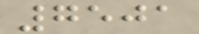7501
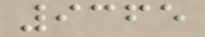9365
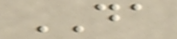DA
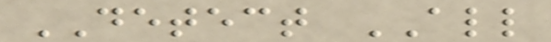DETECT ALL
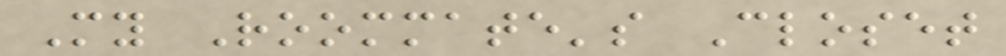My Roommate's Closet
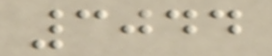3044
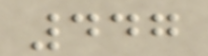447
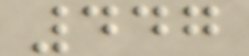447
